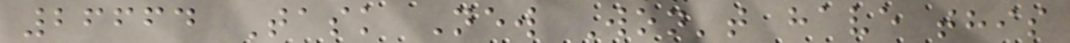26664 Task New Won't have this
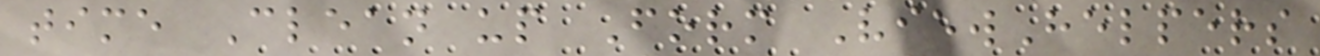time Clean up Form ViewHelpers
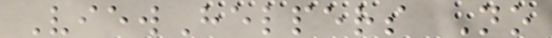ViewHelpers No
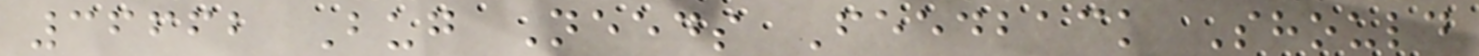36662 Bug Needs Feedback Should
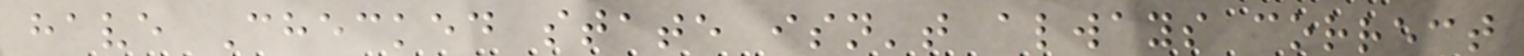have Checked state isn't always correct
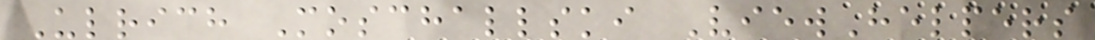Ulrich Moschallski ViewHelpers
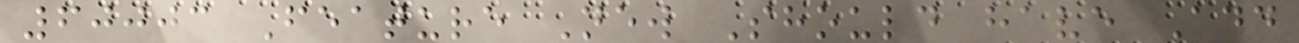60003 Feature New Should have Add
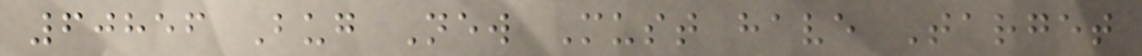60856 Bug New Must have Target
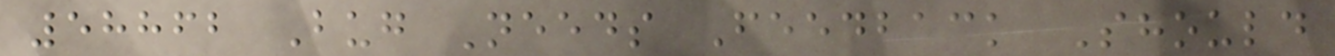58862 Bug Needs Feedback Should
